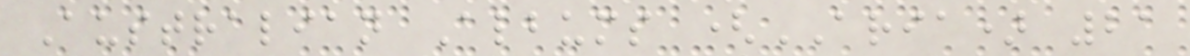Australian Albums (ARIA) 21
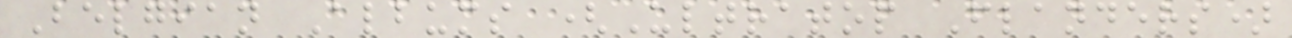Belgian Albums (Ultratop Flanders)
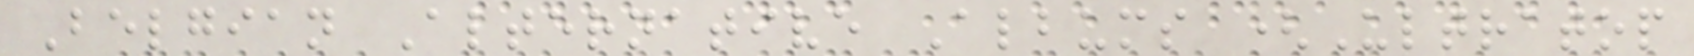Belgian Alternative Albums (Ultratop
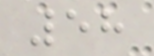58
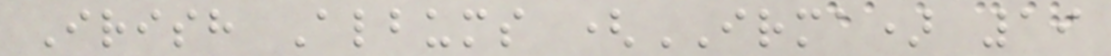Irish Albums (IRMA) 19
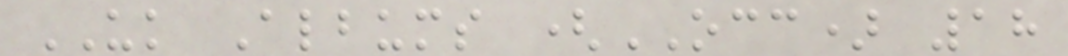UK Albums (OCC) 18
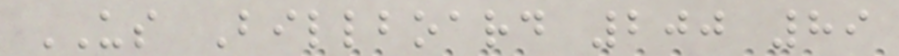US Billboard 200 89
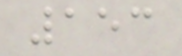153
